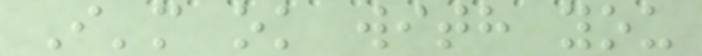I'm ok with you
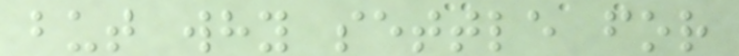but why settle for
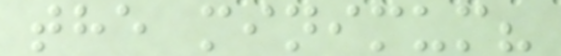the minimum?
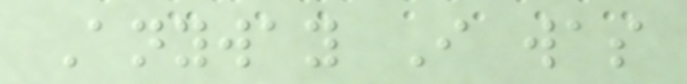Anyway I was
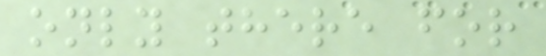only there for
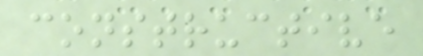constructive
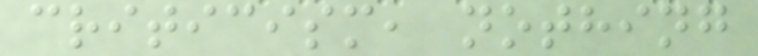criticism, nothing
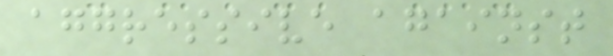aggressive against
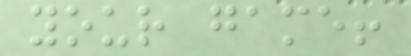your game!
